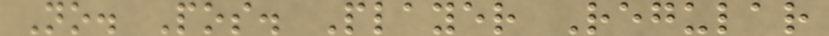No. Pos. Player Regular
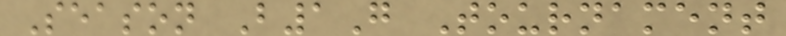Season B1G Tournament
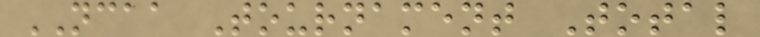NCAA Tournament Total
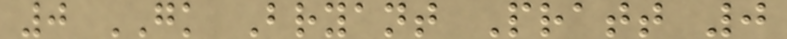0 GK Bryant Pratt 0
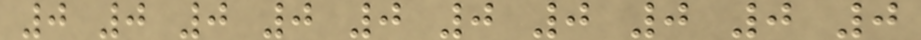0 0 0 0 0 0 0 0 0 0
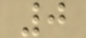0
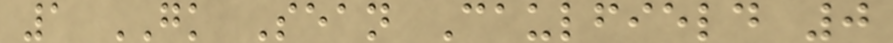1 GK Sean Caulfield 0
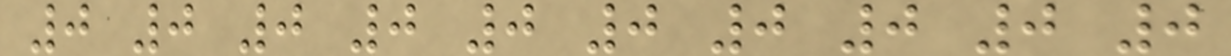0 0 0 0 0 0 0 0 0 0
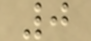0
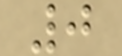0
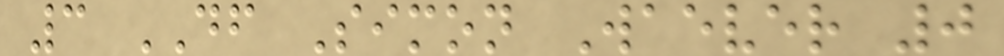3 DF Simon Waever 0
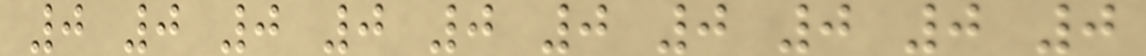0 0 0 0 0 0 0 0 0 0
